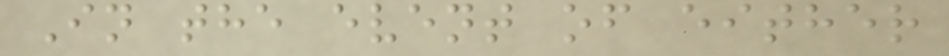In the event of either
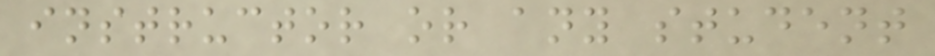instructor or any student
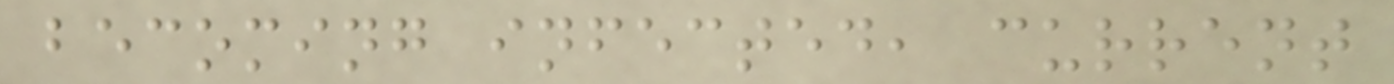becoming infected, current
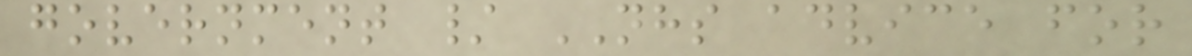government / NHS advice for
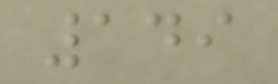149
